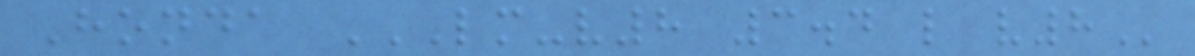Honda LM-V8 3.4 L V8
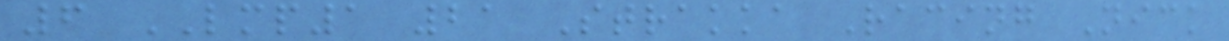6 LMP1 21 Strakka Racing Nick
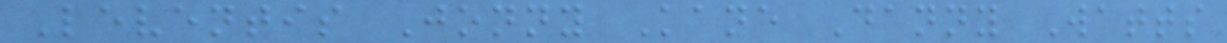Leventis Jonny Kane Danny Watts
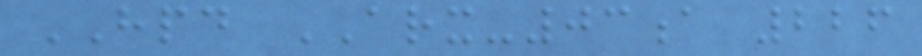HPD ARX-03a 226
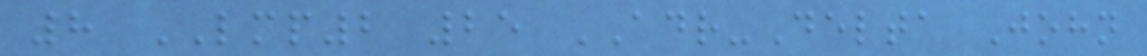8 LMP2 25 ADR-Delta John
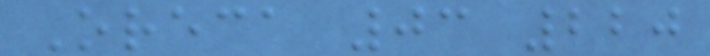Oreca 03 220
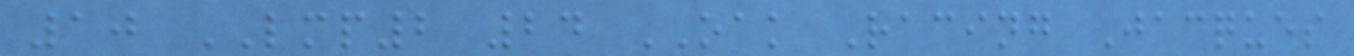10 LMP2 24 OAK Racing Jacques
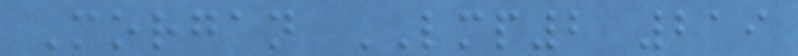Morgan LMP2 219
